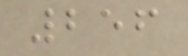256
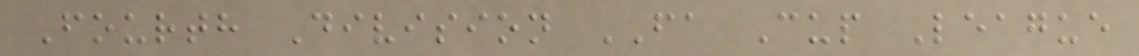Fourth Division FA Cup League
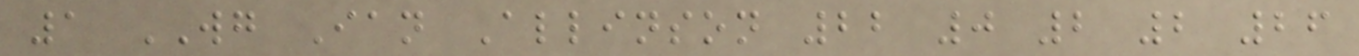1 WG Ian Allinson 22 0 2 2 26
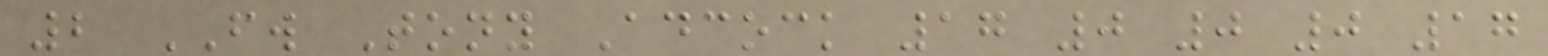2 FW Tony Adcock 17 0 0 0 17
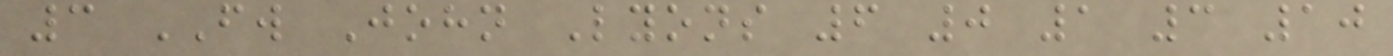3 FW John Lyons 6 0 1 3 10
